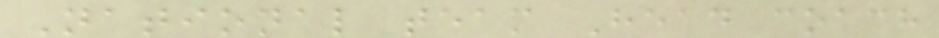National team Head coach
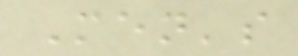Men's
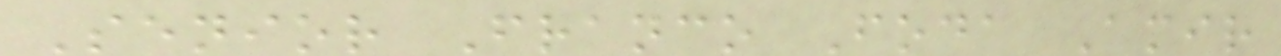Senior Franco Foda Amir
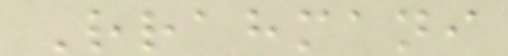Rrahmani
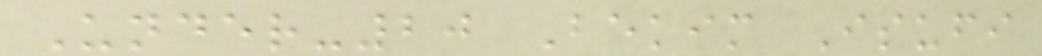Under-20 Bekim Isufi
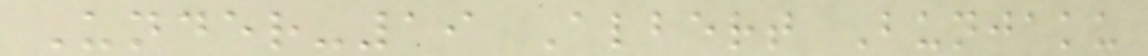Under-19 Albert Bunjaku
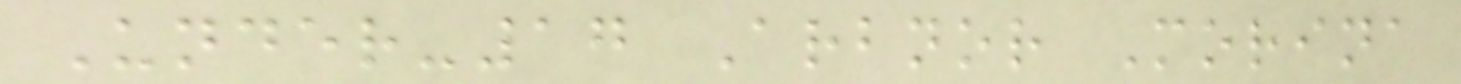Under-17 Arbnor Morina
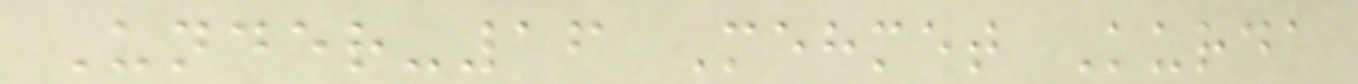Under-16 Mehmet Kurda
